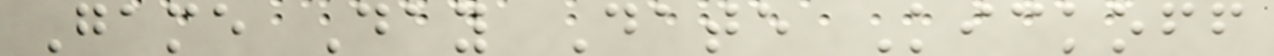Game Day Date Kickoff
